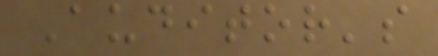Auditor's
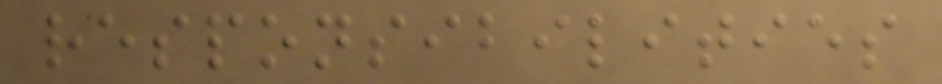responsibilities
